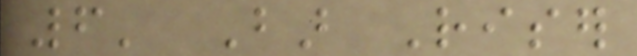6' Bar Riser
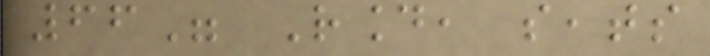66" Round, seats
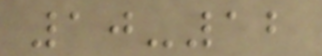10-12
